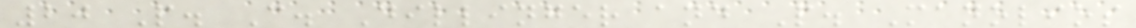20 P. C. Dillinger and P. Manolios
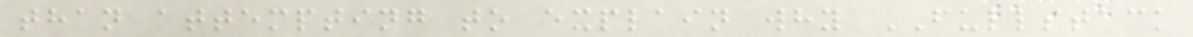than attempting to explain why FULLSTACK
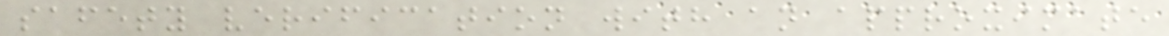safety verification with an approximate
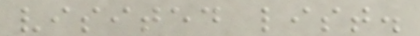visited list.
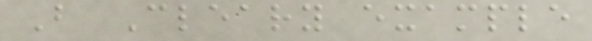B Cleary example
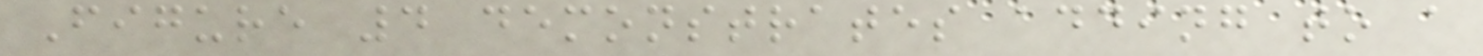Figure 4 demonstrates adding to a
